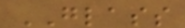GLASS
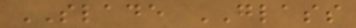SLADE GLASS
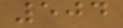504
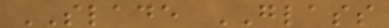SLADE GLASS
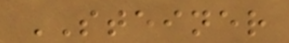STEINER
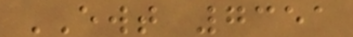EWT 7351
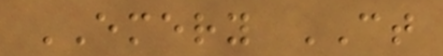EMERY CT
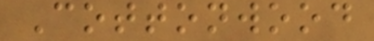Cottonwood
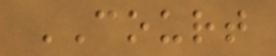COURT
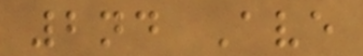2nd Ave
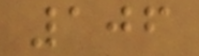106
